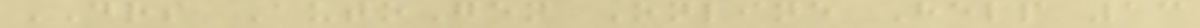DRS AutoGen Online Help 13
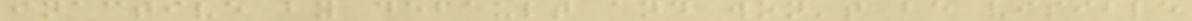inactive by default and won't be visible
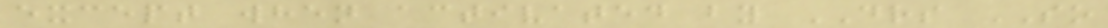except when activated by DRS SO
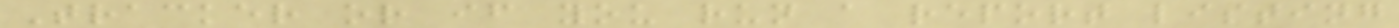Tracker or if you run a report listing
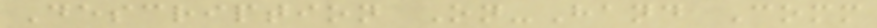Description On-Hand Comm
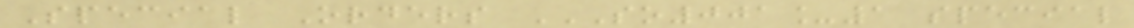Special Orders SO001_1 SPECIAL
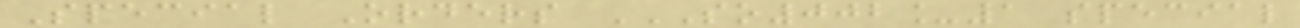Special Orders SO002_1 SPECIAL
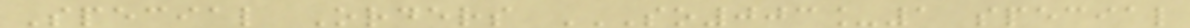Special Orders SO003_1 SPECIAL
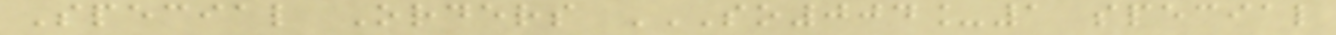Special Orders SO004_1 SPECIAL
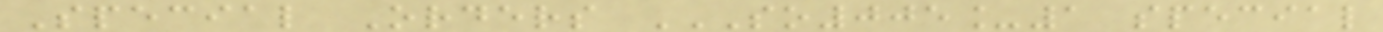Special Orders SO005_1 SPECIAL
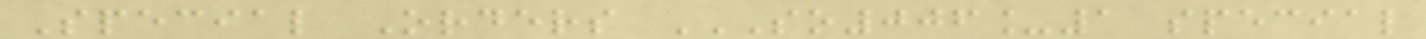Special Orders SO006_1 SPECIAL
